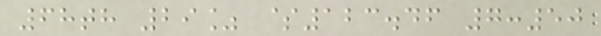68th 29% $123.46 7:50
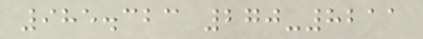985.323 270-8211
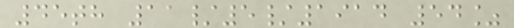45th 11/5/1914 54%
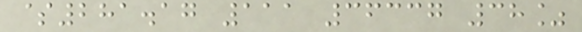$281.17 111 36337 38%
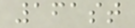161st
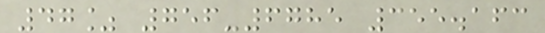47% 756-6785 355.163
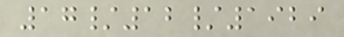17/12/1929
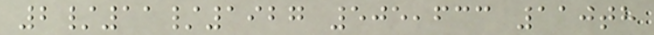2/11/1927 505,633 110th
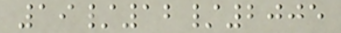19/12/2005
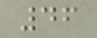46
